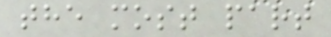the most part
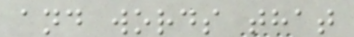and words that
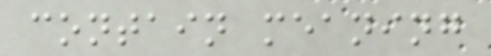contain meaning
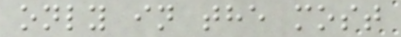only in the most
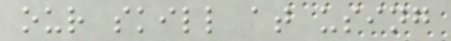our skill at using
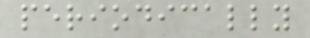periodically
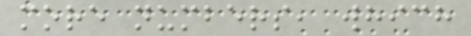more numbers, which
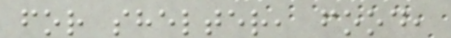for shelter, food,
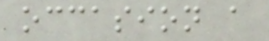occasion a
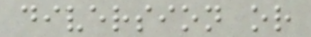diversion or
